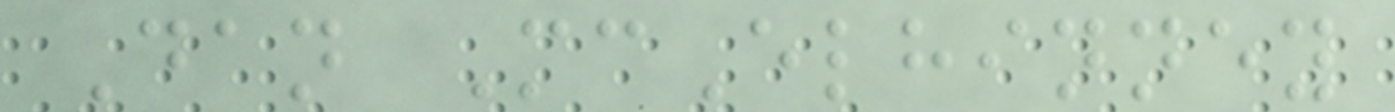Dan McElhinney
